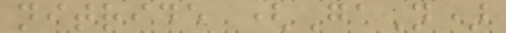nitride (GaN)
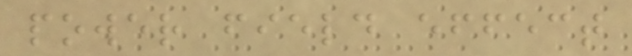power field effect
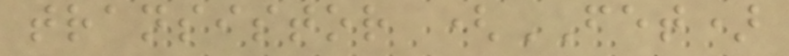transistor (FET)
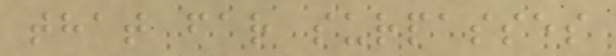that far surpasses
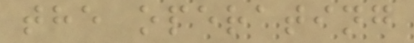the operating
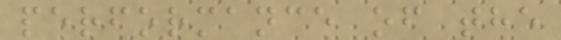performance of the
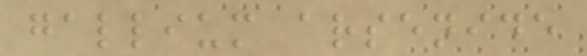gallium arsenide
